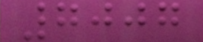7007
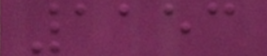1153
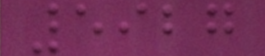5927
